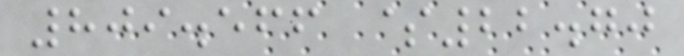809.566 $22.70
